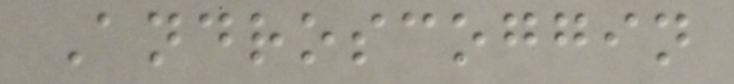Androscoggin
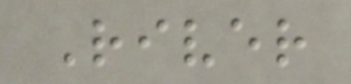River
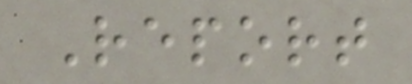Report
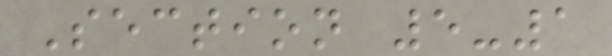Section 5-1
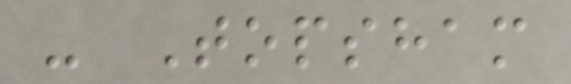- Topsham
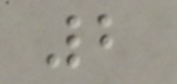2
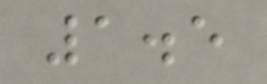1.5
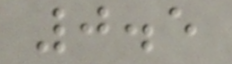0.5
